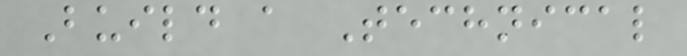Build a Technical
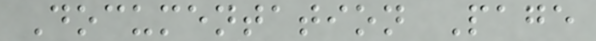Documentation Page
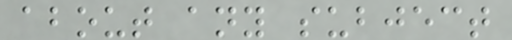about any subject
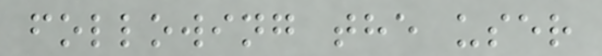following the user
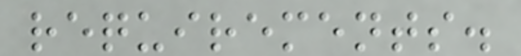requirements.
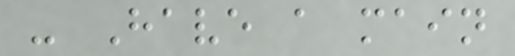- Have a main
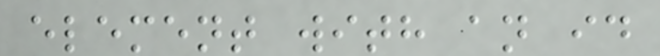element with an id
